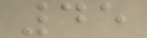45
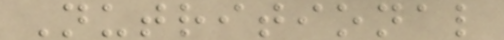Nutritional
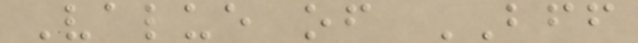Value of BFF
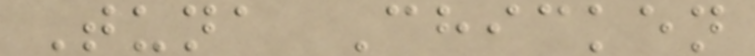Tuna Chicken
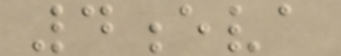4eva
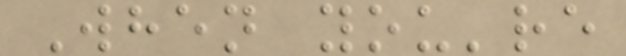When you're
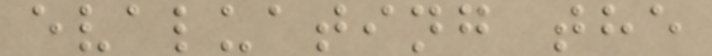evaluating the
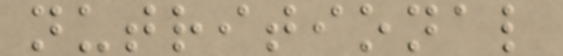nutritional
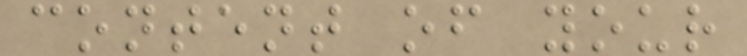content of your
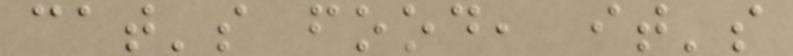cat's food, it's
